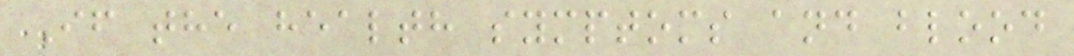If the health symptoms and blood
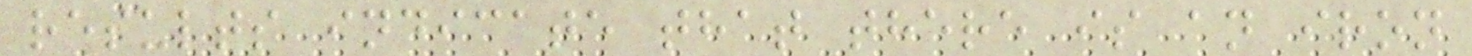results indicate that there is an iron
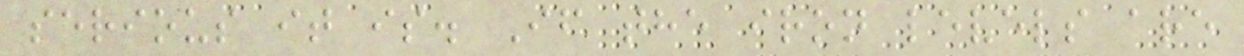serious it is. If the iron levels are
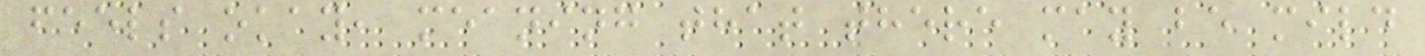feels okay, meaning that there may be mild
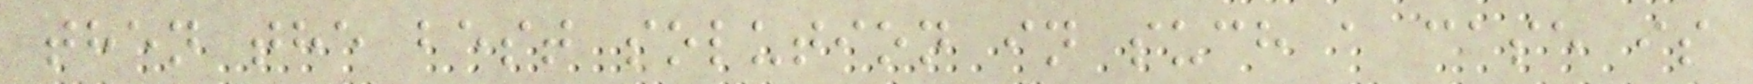then the best solution in such a case is
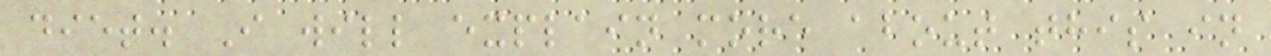diet. I will explain more about this in
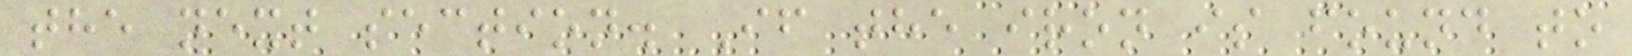the next section. If the iron is found to
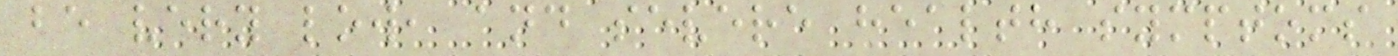be very low, and severe health symptoms
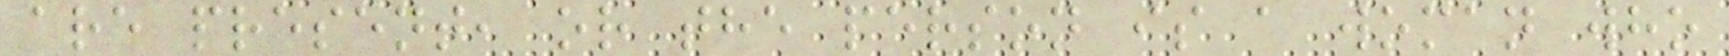are present, or the person is a woman who
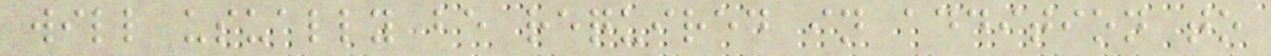will usually be required in addition to
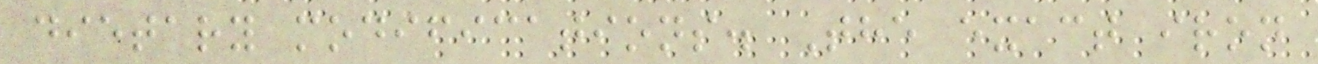dietary modifications. The exact iron
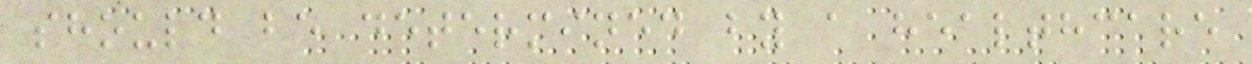should be determined by a healthcare
